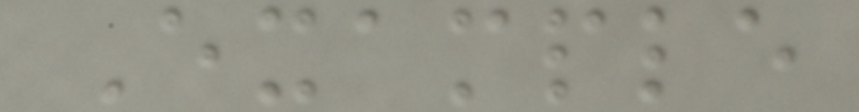Example
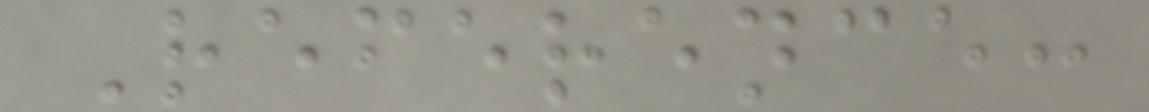Reference:
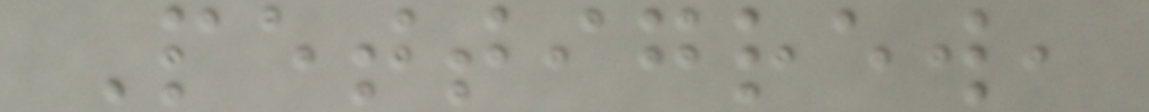Pettigrew,
